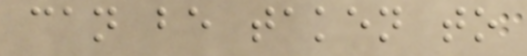can be taken to
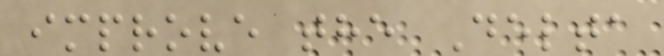improve the Delta
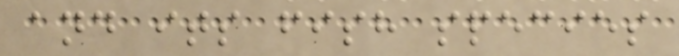and its fish species
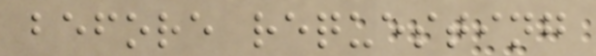before requesting
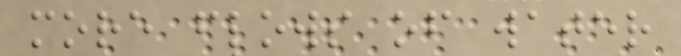more flows of water
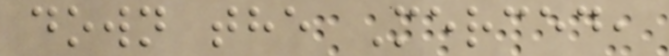down the Merced,
